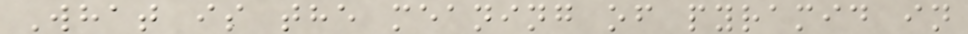What is the meaning of pyramid in
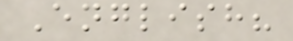English?
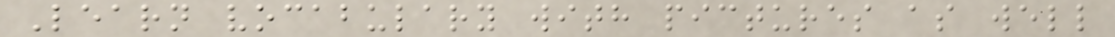Learn vocabulary with pictures as well
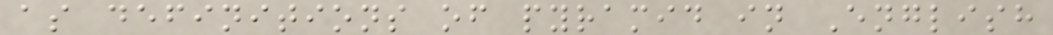as definitions of pyramid in English
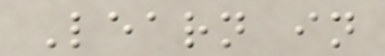Learn in
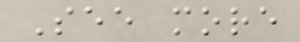See more
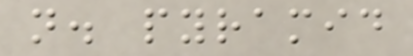n. pyramid
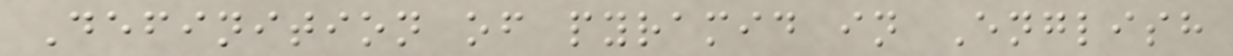Definition of pyramid in English
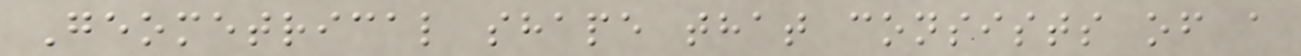Geometrical shape that consists of a
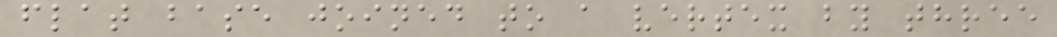flat base joined to a vertex by three
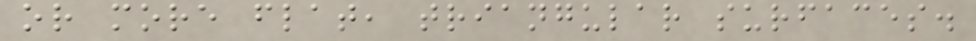or more flat, triangular surfaces.
